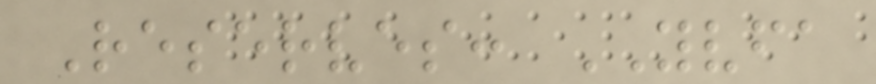Reserves: YVFA
